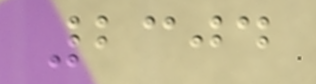2304
